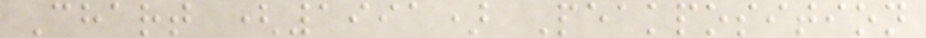Chart (1991) Peakposition
